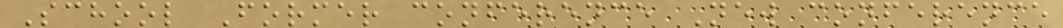School Former conference New conference
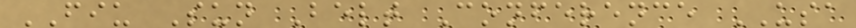FIU Sun Belt Conference USA
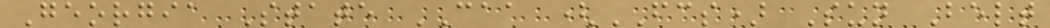Georgia State CAA (FCS) Sun Belt
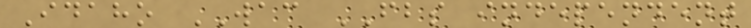Idaho WAC FBS independent
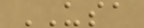USA
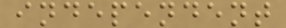independent
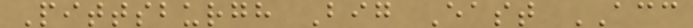Pittsburgh Big East ACC
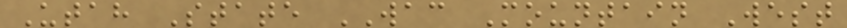Utah State WAC Mountain West
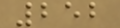252
